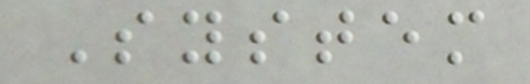System
